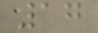17
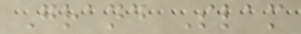Grand Slam
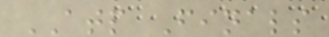ATP Finals
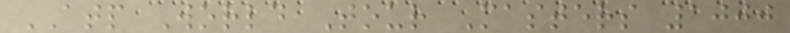ATP World Tour Masters 1000
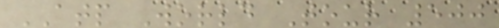ATP World Tour 500
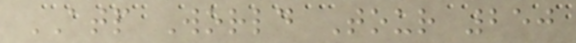ATP World Tour 250
